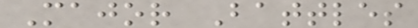Major Battles
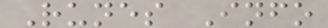Runes Info
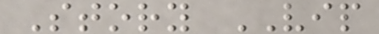Story VIP
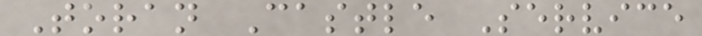Toran Castle Service
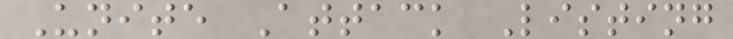Unite Attack Listing
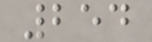254
